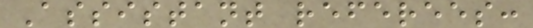Assistant referees:
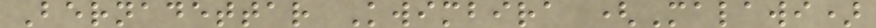Bernadettar Kwimbira (Malawi)
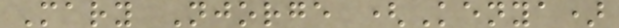Mary Njorge (Kenya)
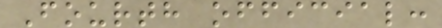Fourth official:
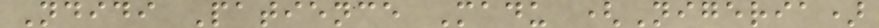Ndidi Patience Madu (Nigeria)
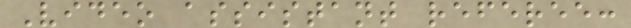Video assistant referee:
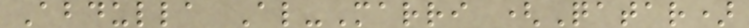Abdulla Al-Marri (Qatar)
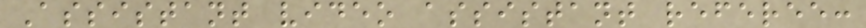Assistant video assistant referee:
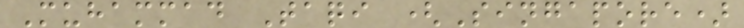Muhammad Taqi (Singapore)
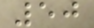50
